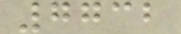7732
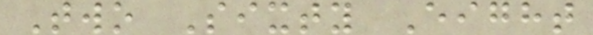Two Sixty Eight
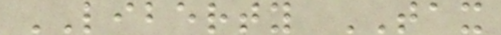LIBERTY TAX
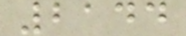2144
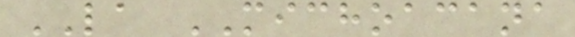LA MICHOACANA
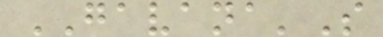GAVANA'S
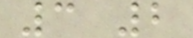3 2
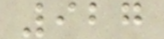927
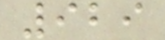929
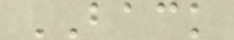BACK
